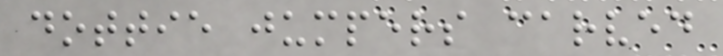dottie jumpers carved
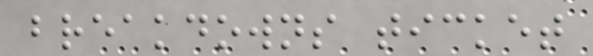breakdowns ticket
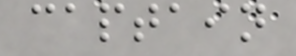captain
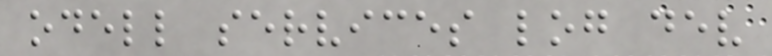odell services log dev
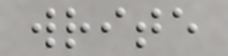write
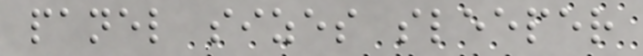panel sizes sleeper
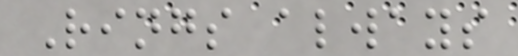Rings always
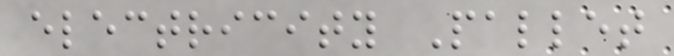electricity Pallet
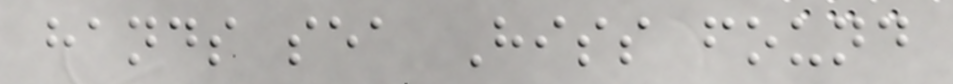hands sea Hiss found
